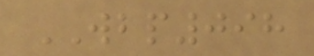WBP098
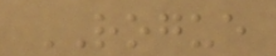ROGUE
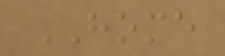HOME
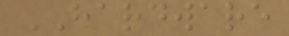HARDWARE
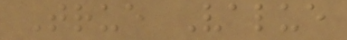True Value
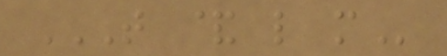T & L M
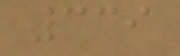339
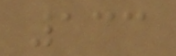133
